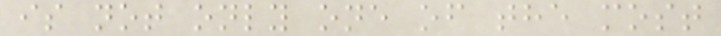is not only one of the most
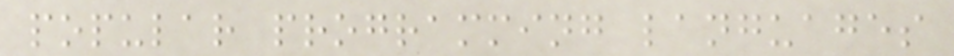popular programming languages
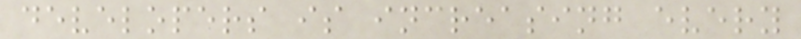developers is increasing every
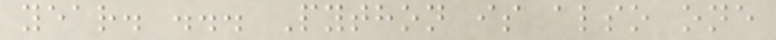year. ... Python is also one
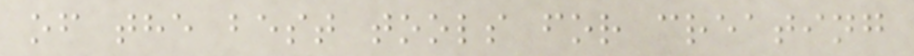of the best tools for creating
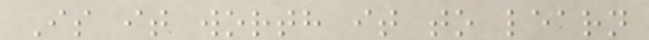Is it worth it to learn
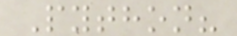Python?
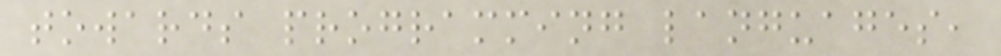towards programming languages,
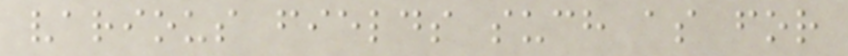various fields such as for
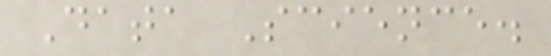Data Science.
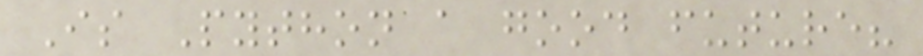Is Python a good future?
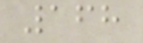168
